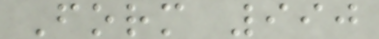Form 990
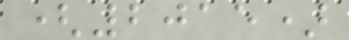(2015)
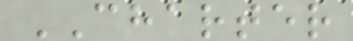CHARTER
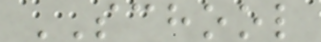SCHOOL
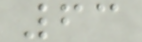63
